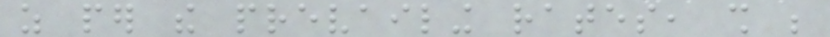as per the prevailing rates, shall be
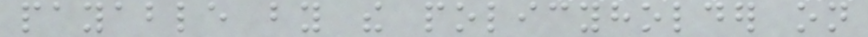payable by the policyholder on
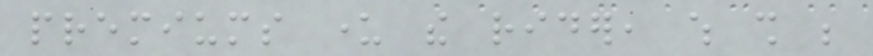premiums under the rider, which shall be
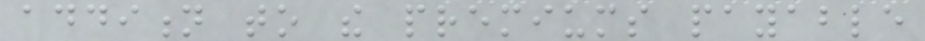addition to the premiums payable
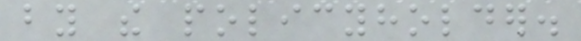by the policyholder.
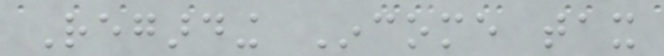Regarding Income tax
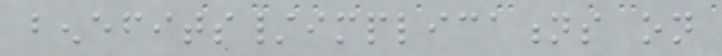benefits/implications on
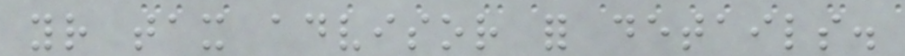your tax advisor for details.
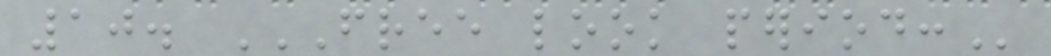10. FREE LOOK PERIOD:
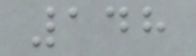148
